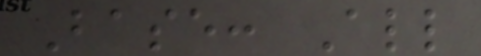Base: All
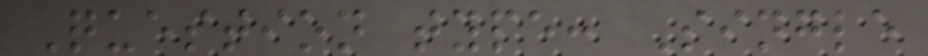Question type: Single
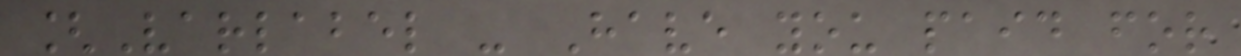[Varlabel - Have you paid for
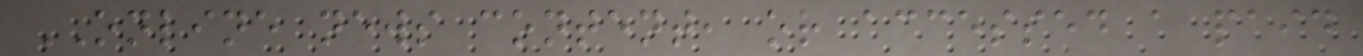ONLINE news content, or accessed a paid
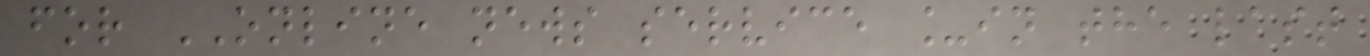for ONLINE news service _in the last
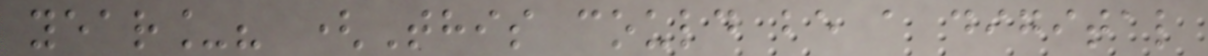year_? (This could be a digital
